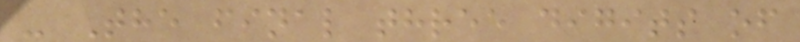- The final three digits of
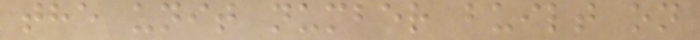the unit number built on
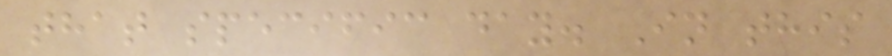that specific day. In this
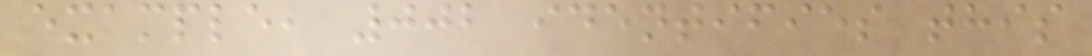example, 002 identifies this
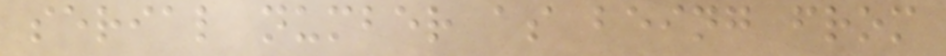serial number as being from
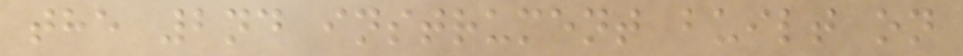the 2nd instrument built on
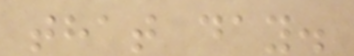that day.
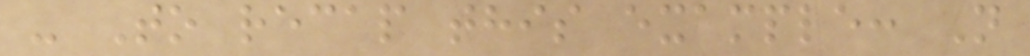- To recap this example: N
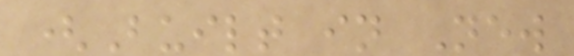(Built in New
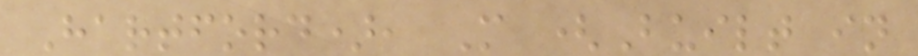Hartford), M (Built in
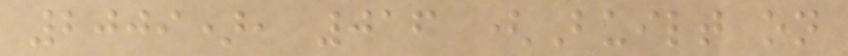2009), 016 (Built on
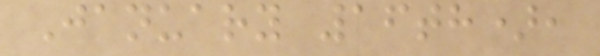January 16th),
